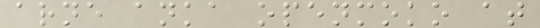arne anka openmoko at
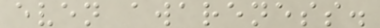even awareness.
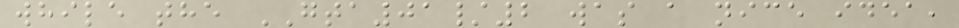while the GTA01/2 was a nice idea,
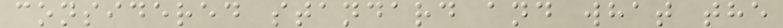considered standard and what the
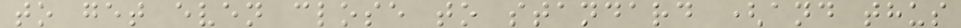to get even close to standard (and thus
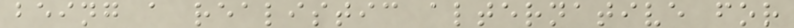being a realistic alternative for
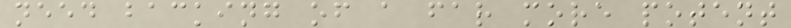need backing of a far more potent
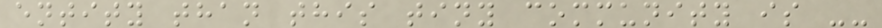entity than this tiny community is --
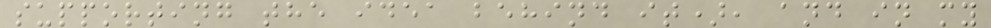supporting the idea behind it), and in my
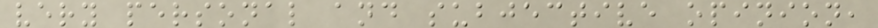very personal and subjective opinion,
